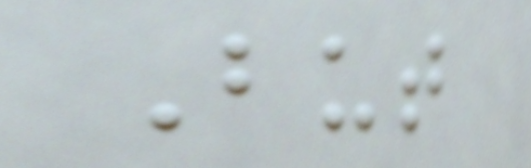But
